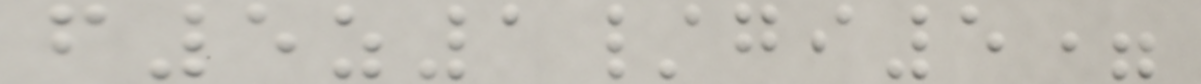f5z1/gi5=
